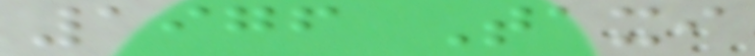1976 Taxi
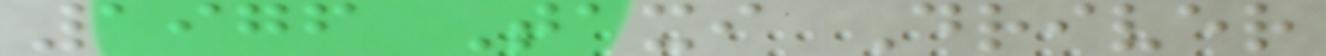1976 Taxi Driver
